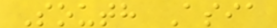South Asia
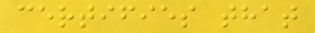certifies that
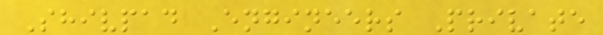Shivpad Engineers Private
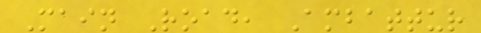Main Road, Ambattur
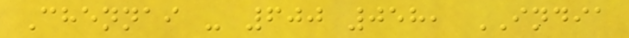Chennai - 600 058, INDIA
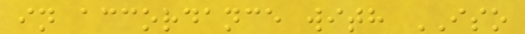in accordance with ISO
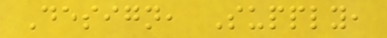Design, Supply,
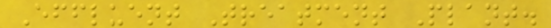Effluent Treatment Plant.
